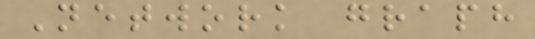Network graph
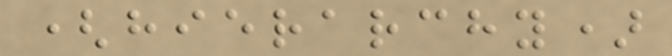(hierarchy)
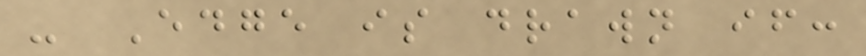- Edge is drawn if:
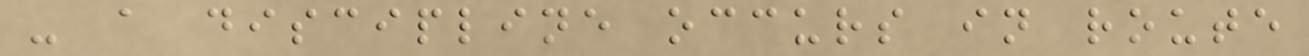- a discipline occurs in route
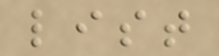list
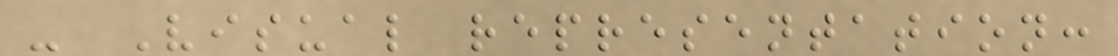- Visual representation:
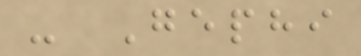- Gephi
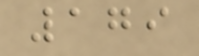179
